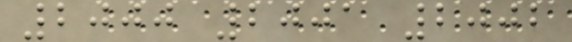2000 2001 2002
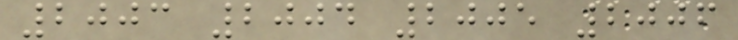2003 2004 2005 2006
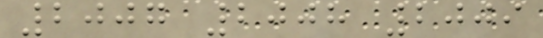2007 2008 2009
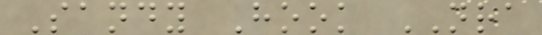Sandy Hook NRA
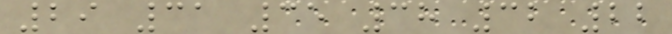29 31 35 38 32 22
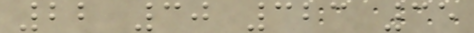22 30 323 35
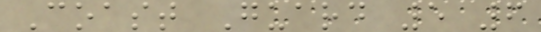Coast Guard 5 6
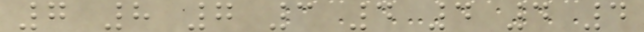7 8 7 3 4 4 4 4
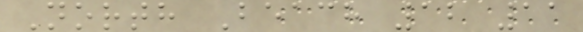North Beach 12 11
